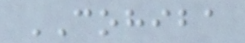COHIBA
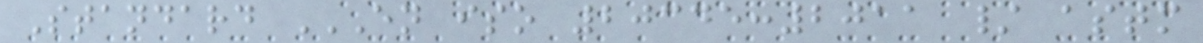Standard EN ISO 20345:2011 / ASTM
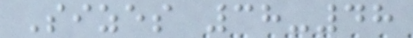Sizes 38-48
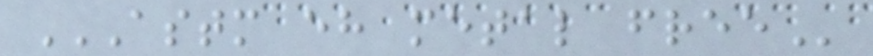ASTM EH METAL FREE
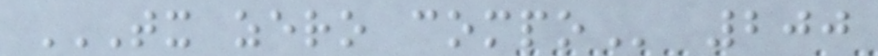TX ZERO COMPO 200
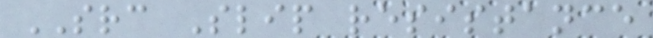SRC Slip resistance
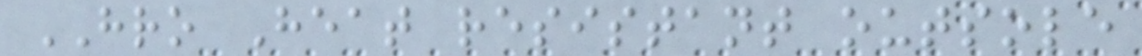HRO Heat resistant outsole
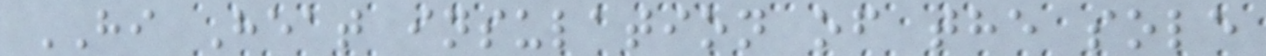HI Heat insulation of the sole
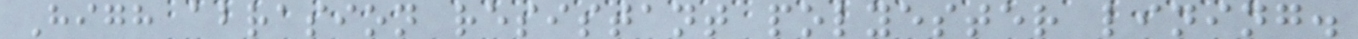High abrasion resistant polyester lining.
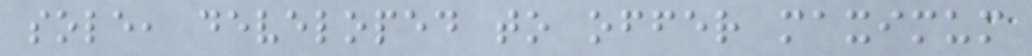sole, developed to offer maximum
